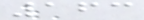163
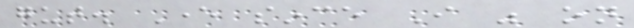gut. Ever since I was on
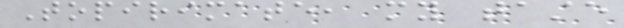Topirimate, my taste
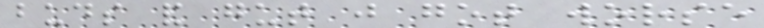buds and gut just got worse
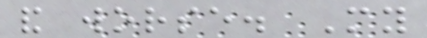and worse. My
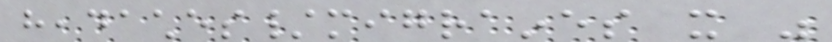headaches/migraines it was
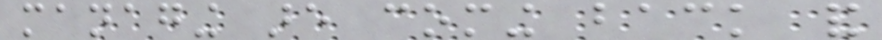managing are coming back and
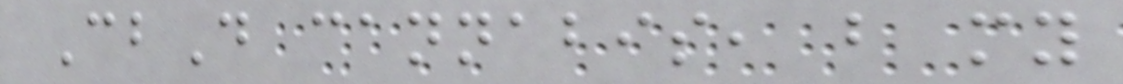CbD cannabis, but my
